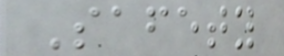Safety
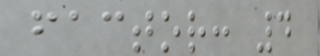factor: 4
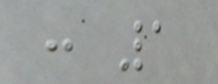: 1
